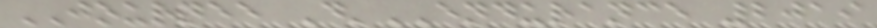JOURNEE D'ENDURANCE 2019
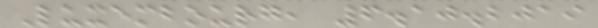Luxembourg, 6.10.2019
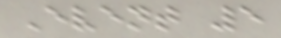Event 5
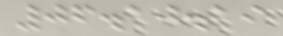06.10.19
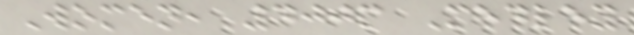Women, 400m Medley
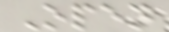Open
